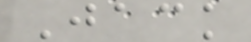Jack
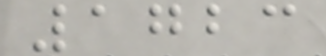1723
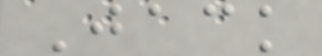Jack
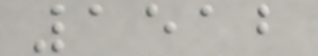1512
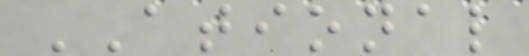ATIONAL
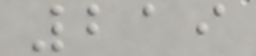219
